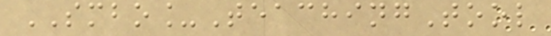SMBO_TeachingTool
